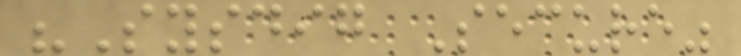"Sysdig Secure"
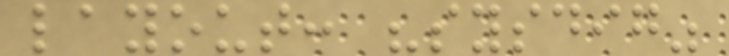layout: "sysdig"
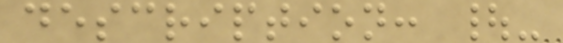description: |-
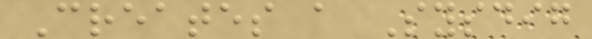Creates a Sysdig
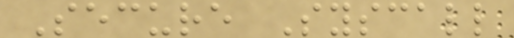Secure Syscall
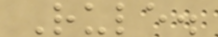Rule.
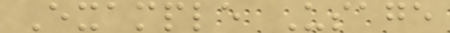Example Usage
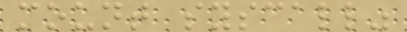mount syscall"
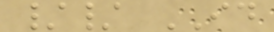// ID
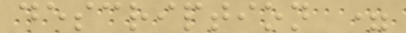description =
